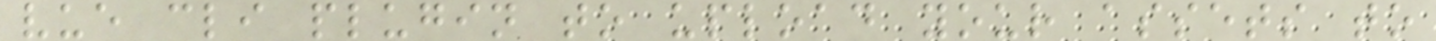vue cli plugin to upload your assets to
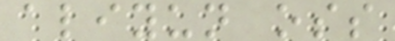aliyun oss
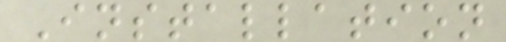Installation
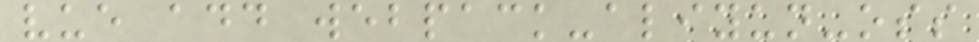vue add webpack-aliyun-oss
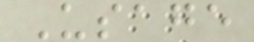Usage
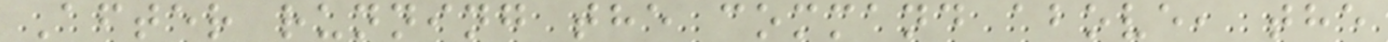After running the command above, the
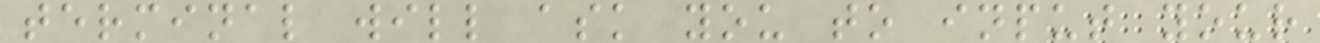terminal will ask you to input your
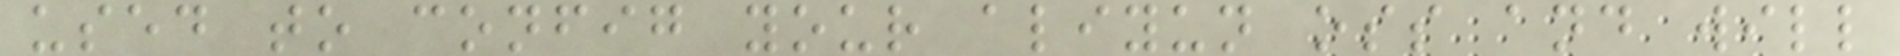used to config your aliyun oss and will
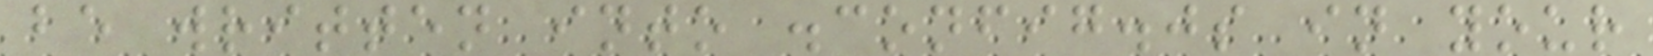be written into .config.js in your
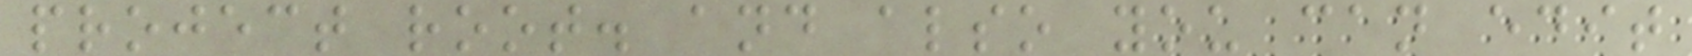project root. and also you can edit
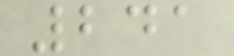241
